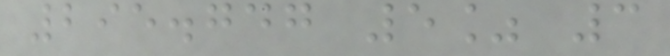295.747 5% 3
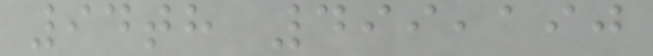94th 499,190
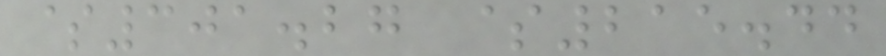$301.27 $215.44
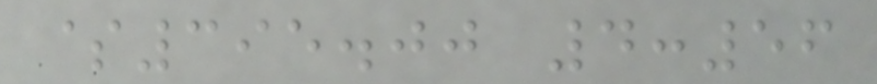$395.00 4:56
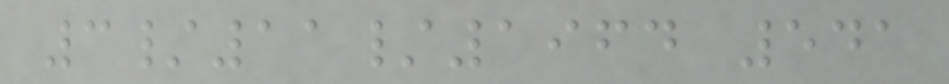3/11/1964 541
